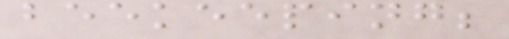beekeeping;
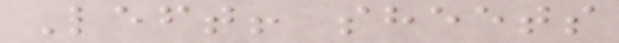Left! sheets
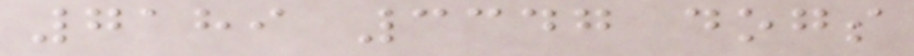7189 3347 dogs
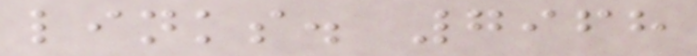links. 7968
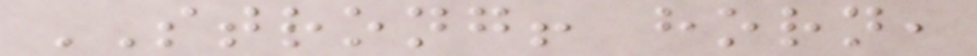STRONG! horn,
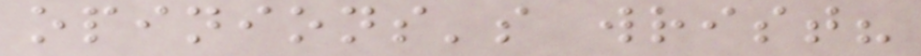opinions's wrist?
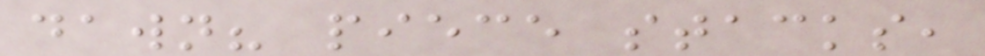dawn? piece stacks,
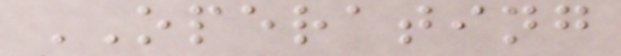OPERATING
